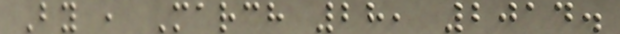By , March 28, 2014.
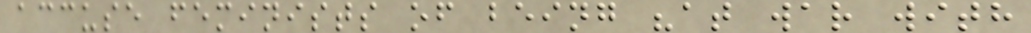accuse feminists of being "at war with
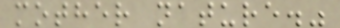mother nature."
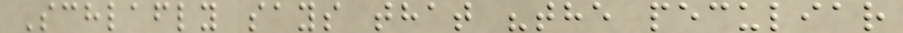Schlafly says that "the peculiar
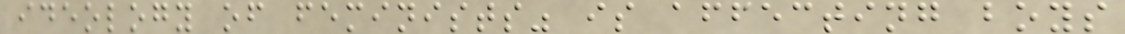ideology of feminists" is affecting boys
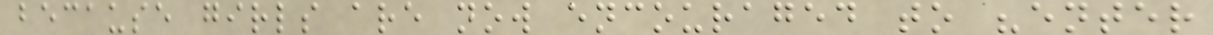because girls are now encouraged to "enter
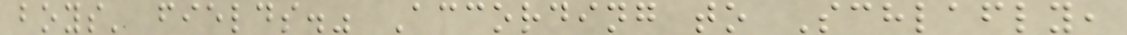boys' fields." According to Schlafly,
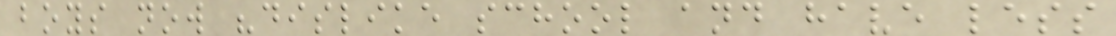boys now "dislike school and have less
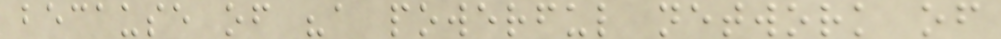because of "a powerful network of
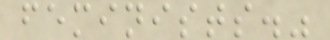feminists."
